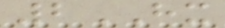2HX
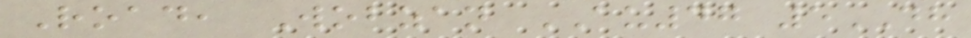Road, Wobzan AU47 5DH
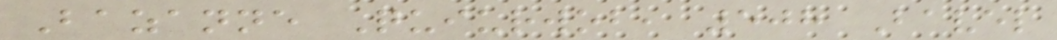Bazanne Quiurwob, 508 Bavel
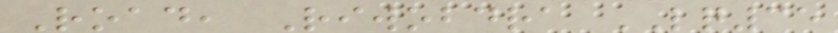Road, Riwobdra LQ35
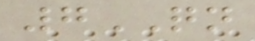7QN
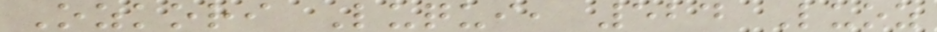Ozkori Luqui, 524 Luoz
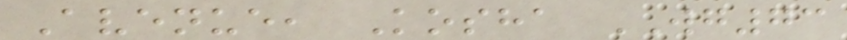Avenue, Kosha WG73
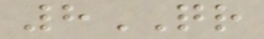8QR
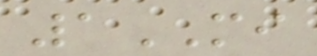1MI
